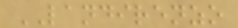LANDIRENZO
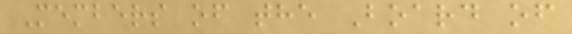Members of the Board of
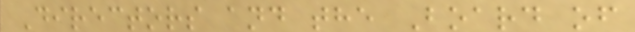Directors and the Board of
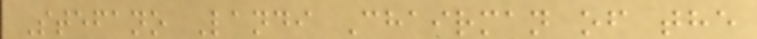Stefano Landi Chairman of the
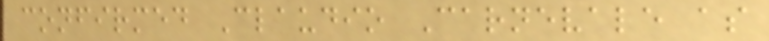confirmed Claudio Carnevale as
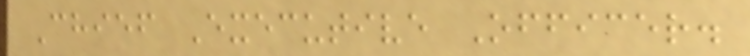Chief Executive Officer.
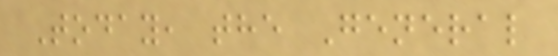Today, the General
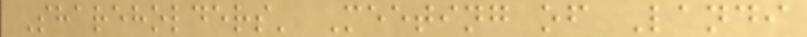Shareholders' Meeting of Landi
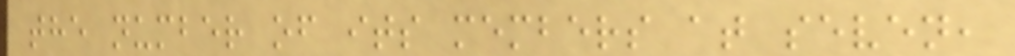the number of its members at seven,
